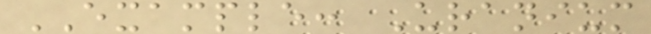EXAMPLE: Uranium
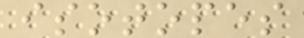isotopes
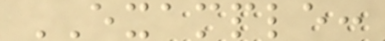EXAMPLE:
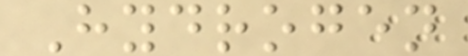Hydrogen
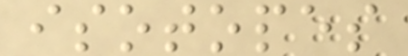isotopes
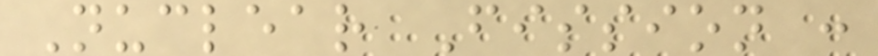Nuclear Fission :
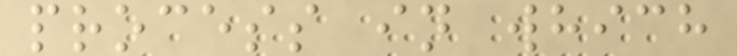process in which
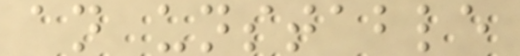an unstable
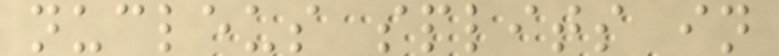nucleus splits in
